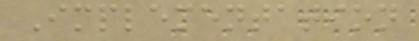Implementation
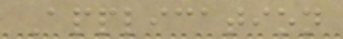Application
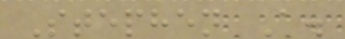Stephen A.
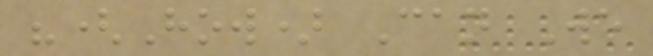"(How) Can We
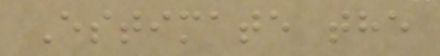Estimate the
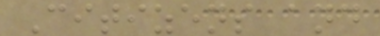Citizens and
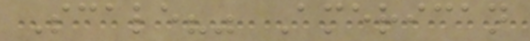Scale?" American
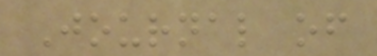Journal of
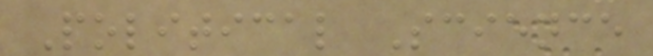Political Science
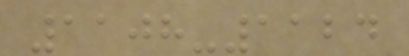1108-1124
